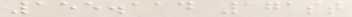155.114 171st
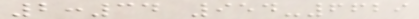2:34 954-6629
